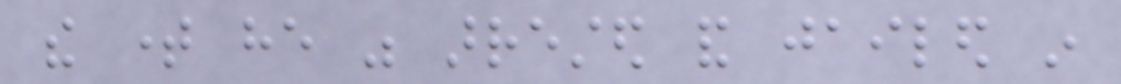the time he was arrested and jailed in
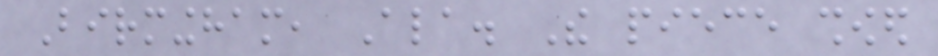Birmingham, Ala. The piece showed
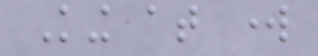King at work
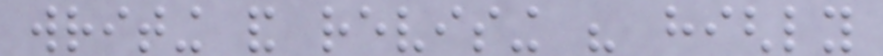writing and revising his highly
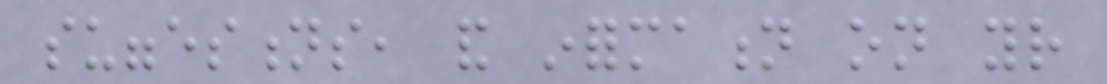suggestions, and information on your
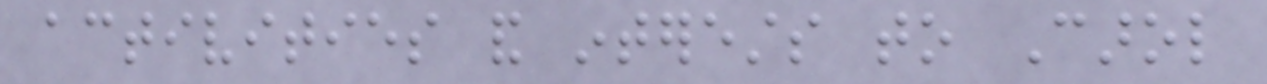activities and interests to Carol
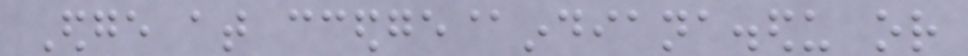Edge at ccedge@indiana.edu or
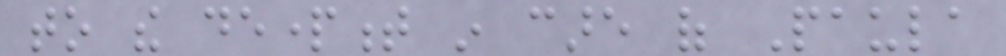to the department in care of Paula
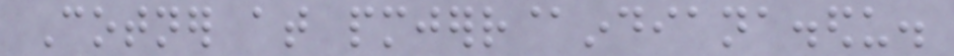Cotner at pmjerr@indiana.edu.
